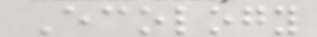Ecology
